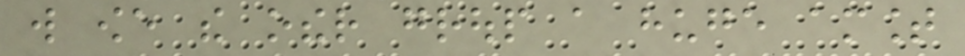will owe the other group a huge amount
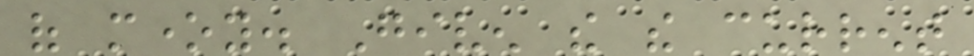of money. Given the the current
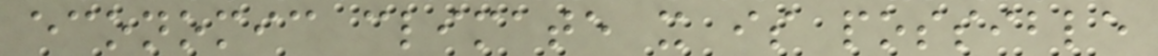economic climate it is possible
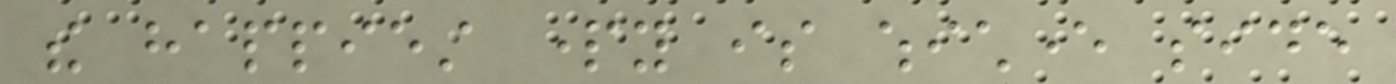the happiest party is whichever side
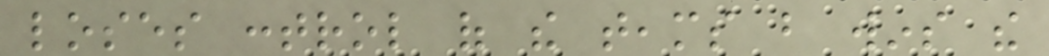loses control of the teams but wins the
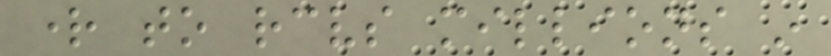right to receives millions in
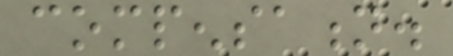compensation.
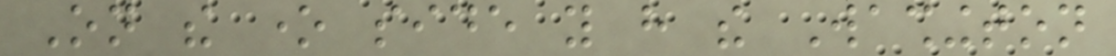On the one side you have the Washington
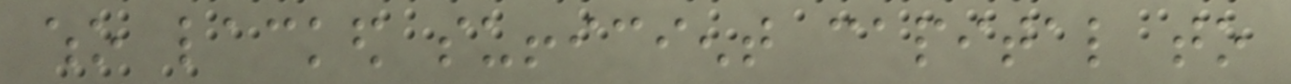who lacked sufficient capital to
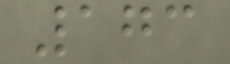173
